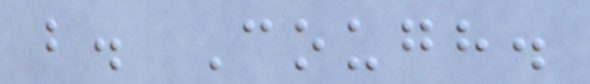b. Cough.
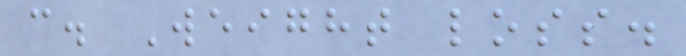c. Weight loss.
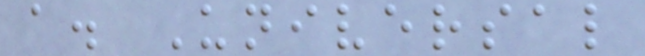a. Universal
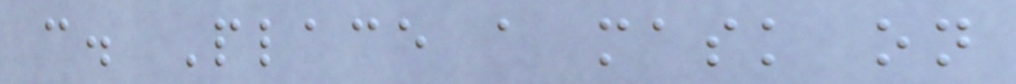c. Place a mask on
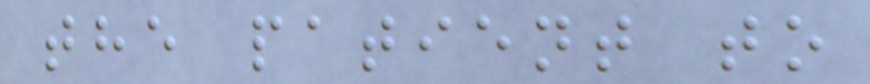the patient to
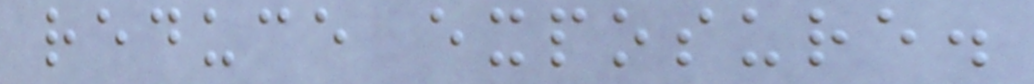reduce exposure.
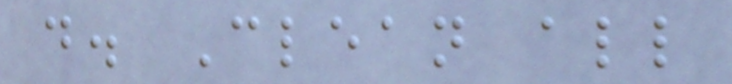d. Clean all
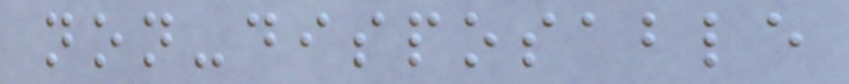non-disposable
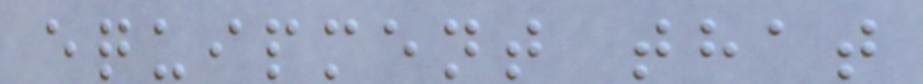equipment that
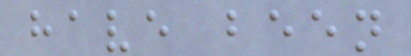have been
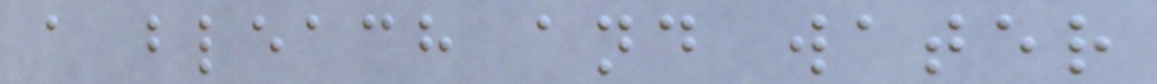a bleach and water
